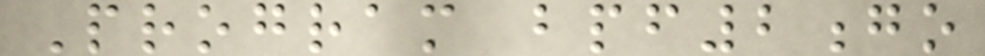Program bpf2go
